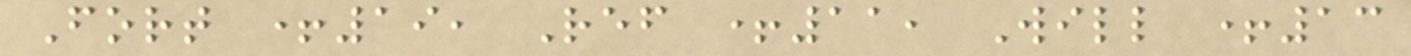Fort +19, Ref +11, Will +13
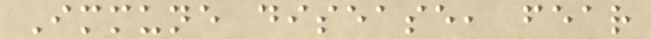Immune disease, fear
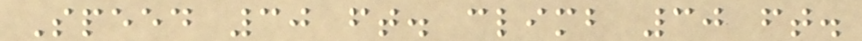Speed 30 ft. climb 30 ft.
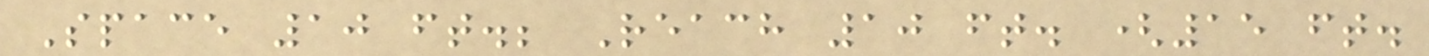Space 10 ft.; Reach 10 ft. (15 ft.
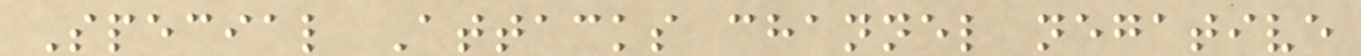Special Attacks channel negative
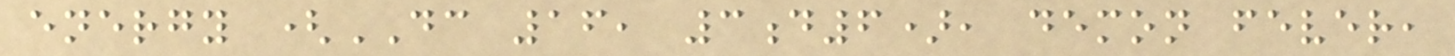energy (DC 16, 3d6), demon fever,
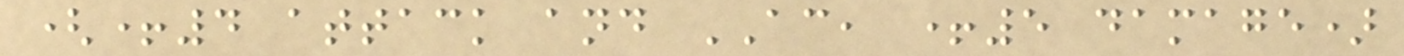(+4 attack and AC, +5 damage)
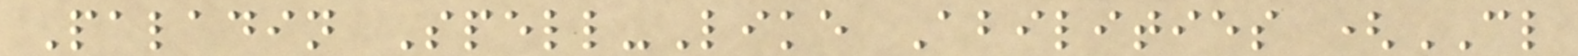Paladin Spell-Like Abilities (CL
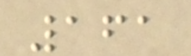161
